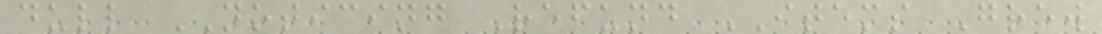dull NOTICING Refund ITEMS Grew
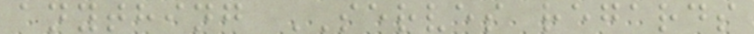anything SERVES regards
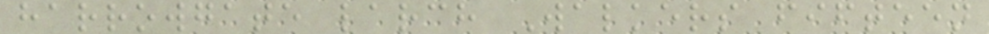harrowgate larch Walkers fifteen
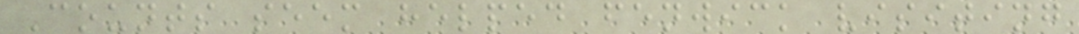Counts seem helped fenwick visiting
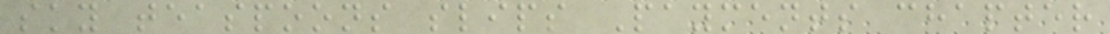sky teaspoons slips Payments chapter
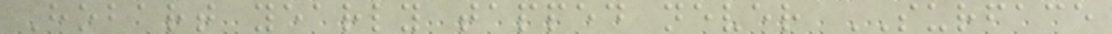Hobart yearly tapped never SURFACE
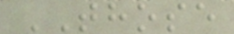THOSE
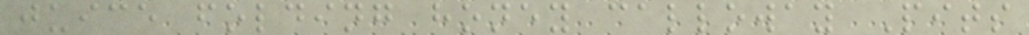juice folding honey calloway Pits
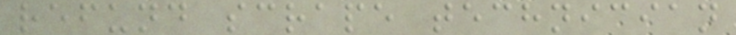refund scrape technician
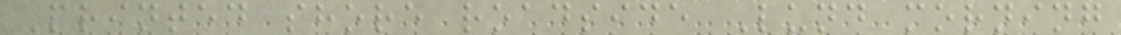Printed shore roadside Lund morning
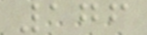176
